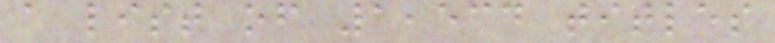a list of 1,534 titles
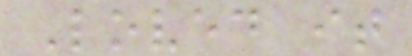Loved it
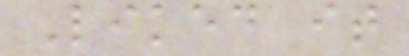Liked it
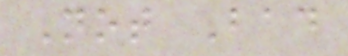Not Bad
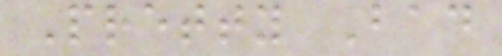Pretty Bad
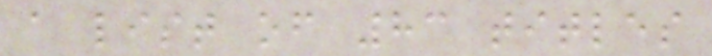a list of 83 titles
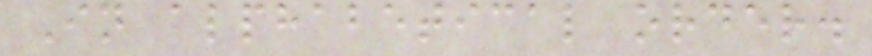In alphabetical order.
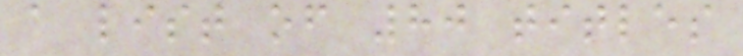a list of 80 titles
